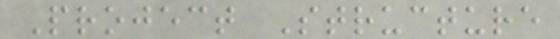Project Structure
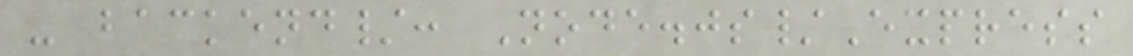- backend/: Node.js/Express
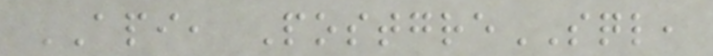API, PostgreSQL,
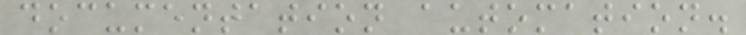documentation automation.
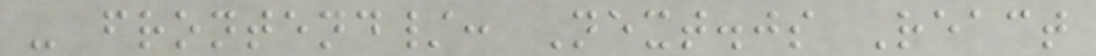- frontend/: Next.js React
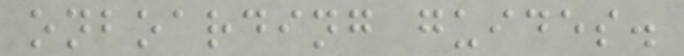onboarding guides.
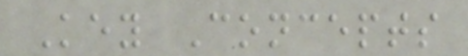Key Concepts
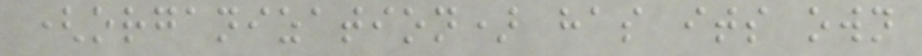(organization) has its own
